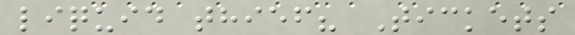liquid thief? Tickets
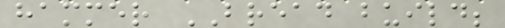hammer BREAD build;
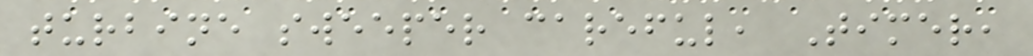turbine sweeper careful, Timer,
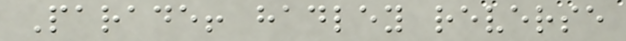Parade! hadley reverse
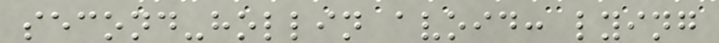second-hollin avoid: lying
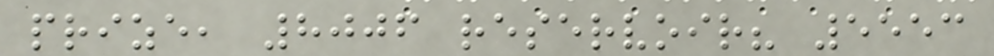prize, 8006 reservoir? 5553
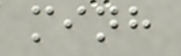minh
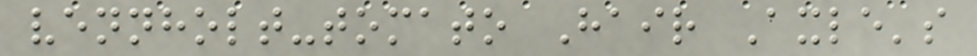vennholt-tomato Hair Axle's
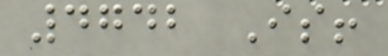4742 Is!
